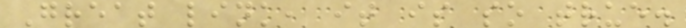Great link, it is so true.
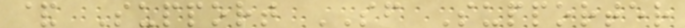& Support SF Supporter
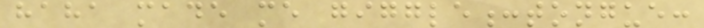haha made me giggle:tongue:
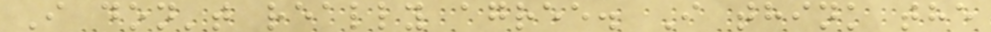I don't really agree. I think the
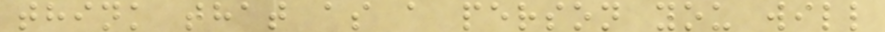think that as a person you will
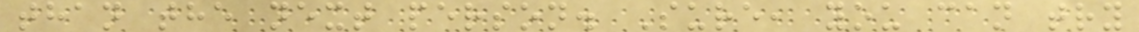than the next person. Sure, you can try
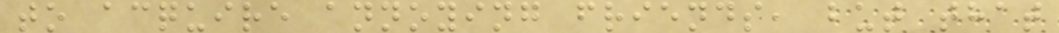to acquire annoying friends, but that
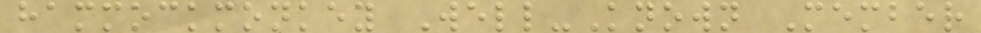hammockmonkey Well-Known Member
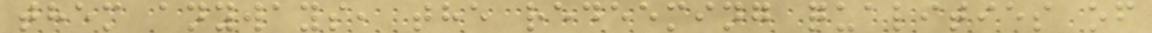them anyways, the redeeming qualities of
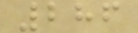286
